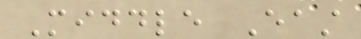Middle East
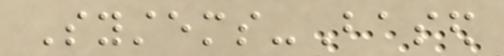Systems-Based
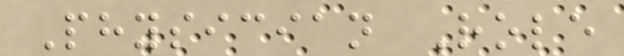Physician Role
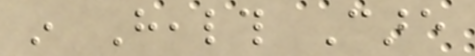in Health Care
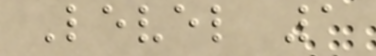Level 1
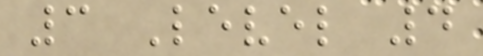3 Level 4
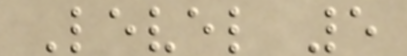Level 5
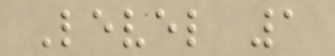Level 1
